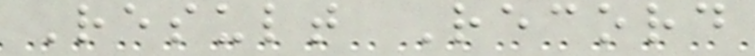Result Record
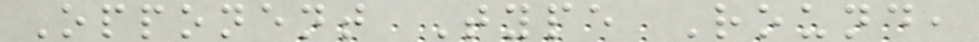Opponent Type Round,
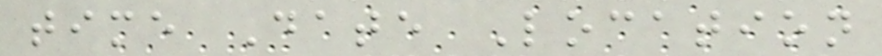time Date Location
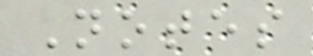Notes
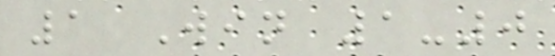1 Win 1-0
